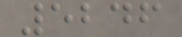5246
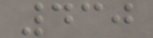430
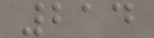214
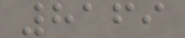8169
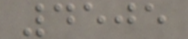4505
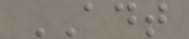ADT
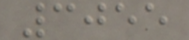3055
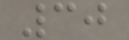30
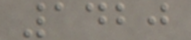1420
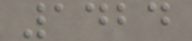1424
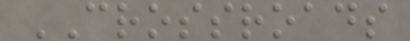CROSSROADS
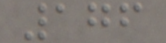176
